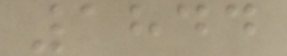1844
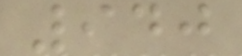940
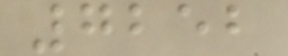7252
